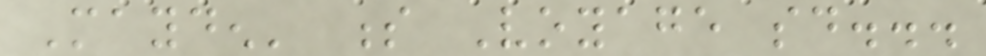Mayden' s Voyage said...
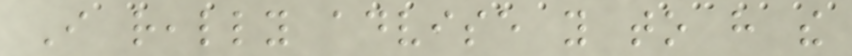I really advise you to have the
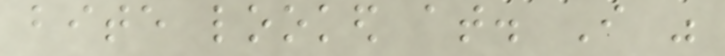bite looked at. I was
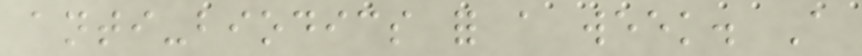anti-biodics for a week. A
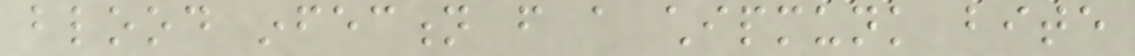blood infection from a chipmunk bite
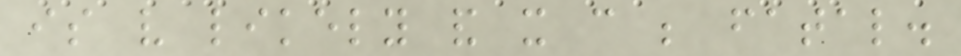is very likely and it can be fatal.
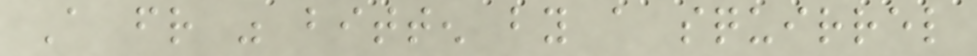A friend was bitten by a squirrel
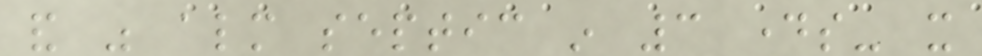and was almost septic in 3 days- it
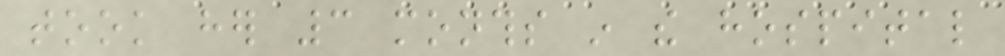took her 3 months in the hospital
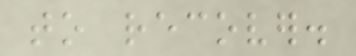to recover.
